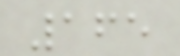165
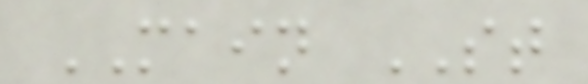MAIN ST
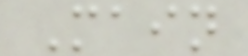Main
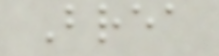Brea
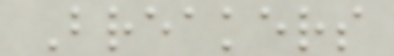Breakers
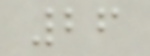26
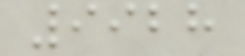9928
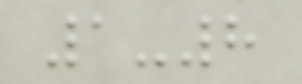1-8
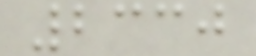2330
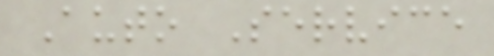Auto Service
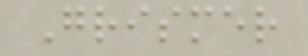Grismer
